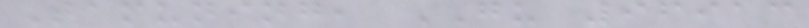Tamuning, GU 96913
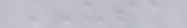USA
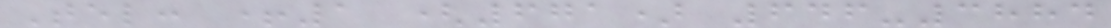Tel: +1 (671) 646-3884
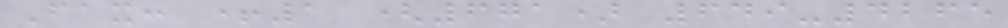Fax: +1 (671) 649-4265
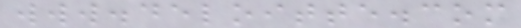www.deloitte.com
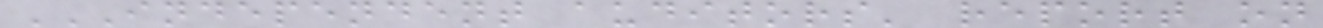INDEPENDENT AUDITORS' REPORT ON
